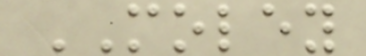MOLEY
